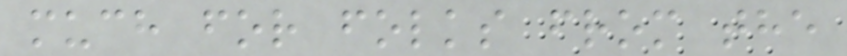much for folks from the
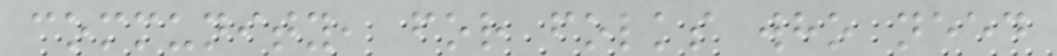community, for folks who need
